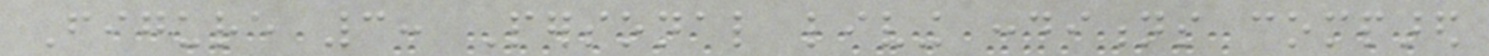Figure 3: Personal living conditions compared
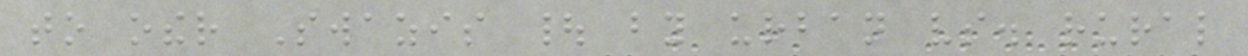to other Swazis | by urban vs. rural
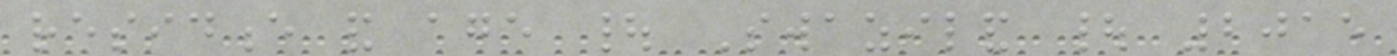residence and age | Swaziland | 2015
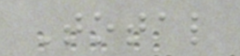Total
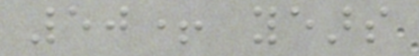50+ years
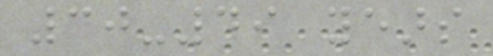30-49 years
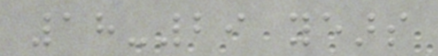18-29 years
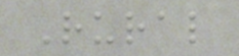Rural
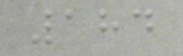184
